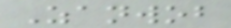Zanwob
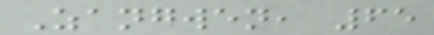Zangwen, 65
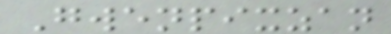Gwenpixzan
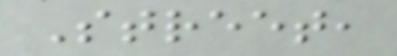Street,
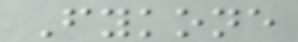Fykone
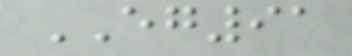EG91
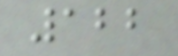122
